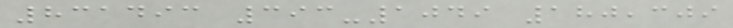831493 393-1049 180,309
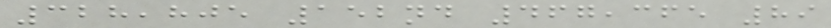328,805 152nd 467,365 89
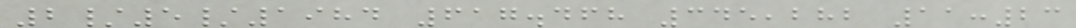2/5/1984 617.468 345,282 11:23
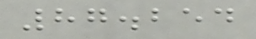87.254
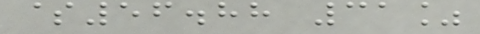$56.88 31%
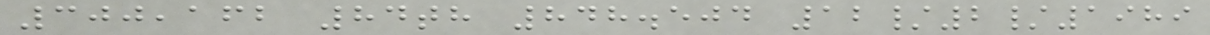300,162 84th 848.504 12/2/1989
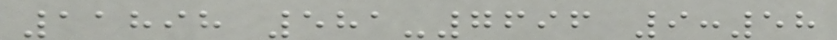11898 581-7696 9:58
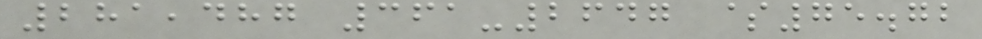281,487 361-2647 $75.72
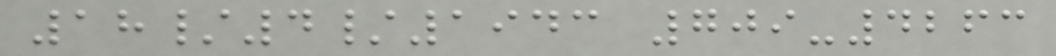18/4/1943 709-4263
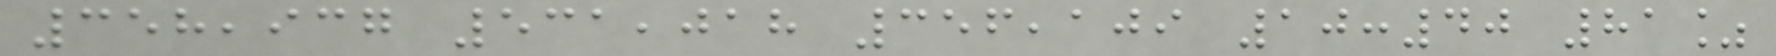358,937 531,018 356,109 10:40 81%
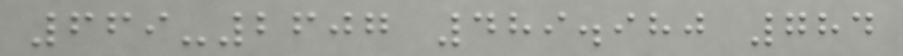669-2607 489.980 784
